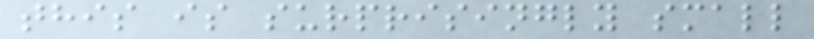this is surprisingly small
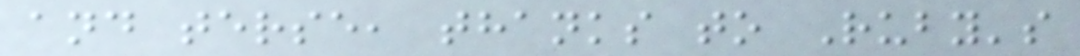and terse, thanks to Ruby's
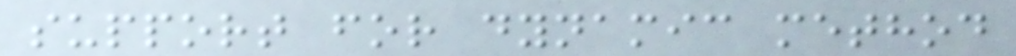support for dynamic method
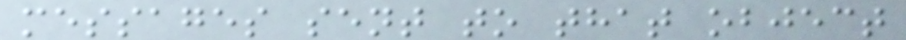messages sent to that object
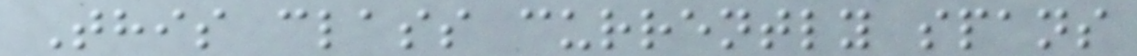This class currently spans
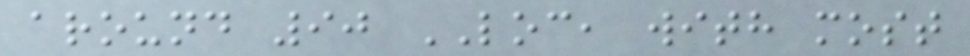around 90 LOC, with most
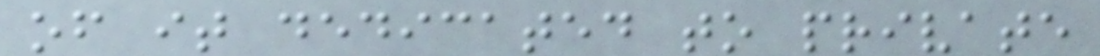of it dedicated to private
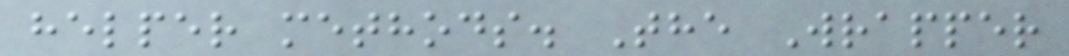helper methods. The Wrapper
